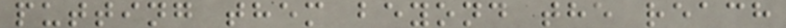putting them beyond the reach
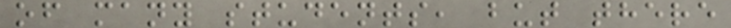of many students, but there
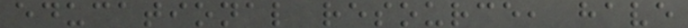educational resource, have
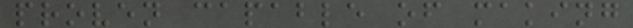proven capable of making
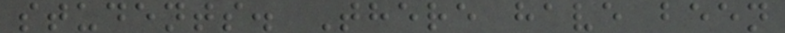students. There have been
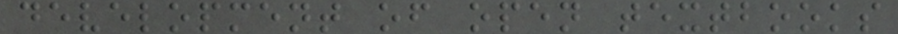development of open textbooks
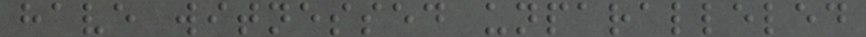have witnessed unparalleled
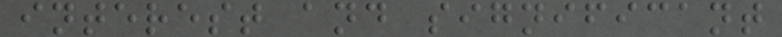interest and significant
